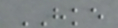HKE
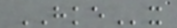HKEx
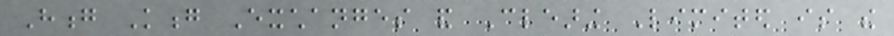Hong Kong Exchanges and Clearing Limited is the
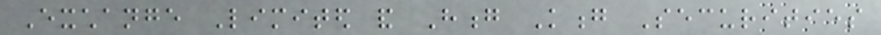Exchange Limited and Hong Kong Securities
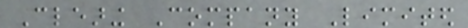Clearing Company Limited
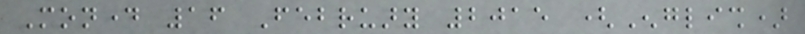Monday 16 February 2015 (English)
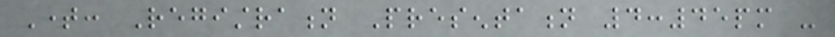Time: Registration Presentation 4:45pm -
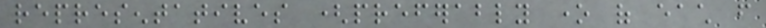representatives (preferably one of each from
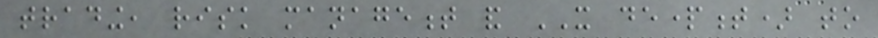trading, risk management and IT department) to
